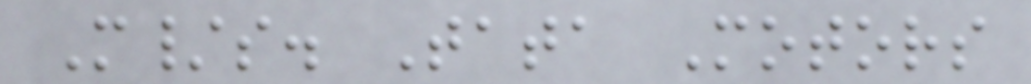M/s. Tata Motors
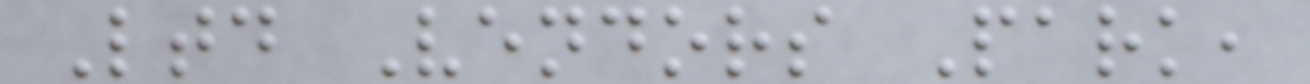Ltd Vendors Park,
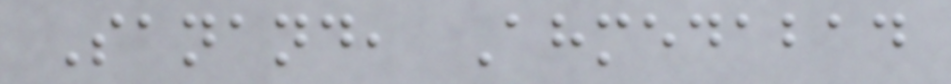Sanand, Ahmedabad
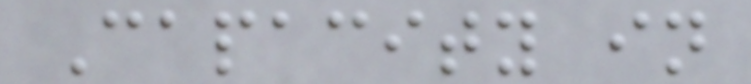Capacity in
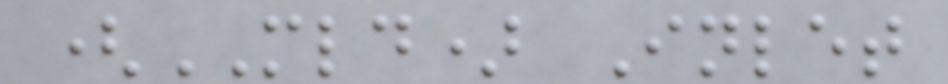(MLD) Inlet
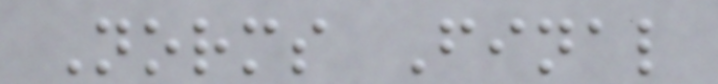Norms Final
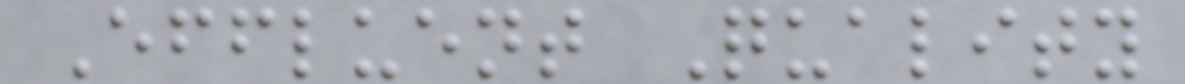Effluent Quality
